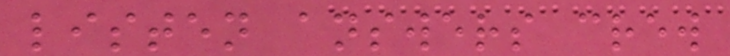listen answers crew
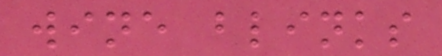wine blinks
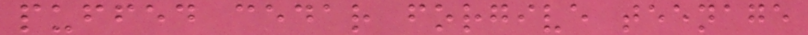puffed cedar forgive teenage
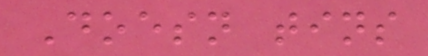Doesn tins
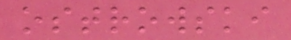ostrowski
